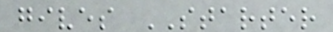gives STARTER
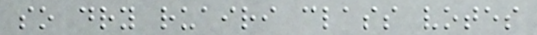so dry ruairi class votes
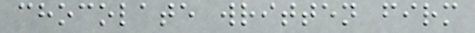chocolate written firm
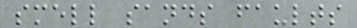smell sands faults
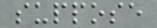suppose
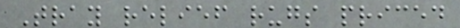Tray relief rugs priced
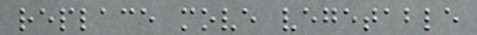replace move vegetable
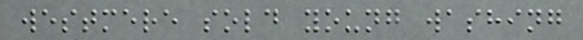westmere sold young washing
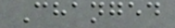Changed
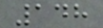148
